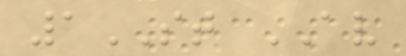1ST AV
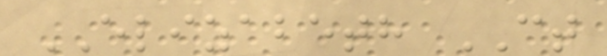ELIZABETH CT
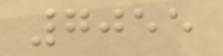7055
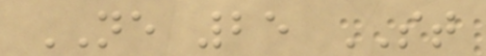NE 25 ST
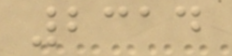2314
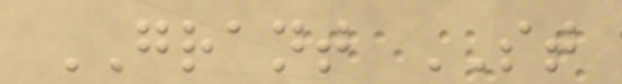GRANT ST
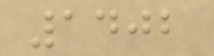1402
